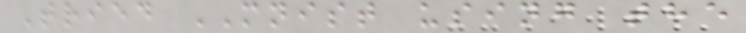Tried MNIST using the
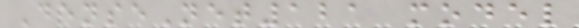DenseNet121 model
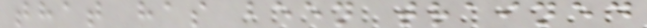that has been trained
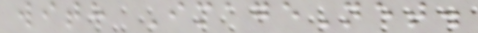with ImageNet.
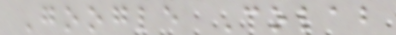Google Colab
